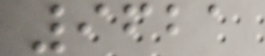9621
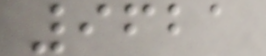9621
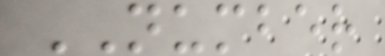NUMBER
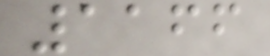1166
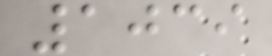1039
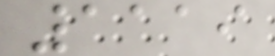1119
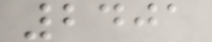2401
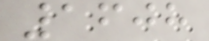1608
